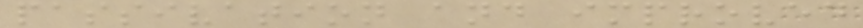passivation and improved
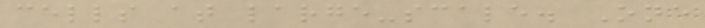cells at large-scale. One
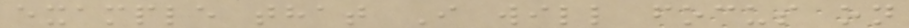example that I will focus on
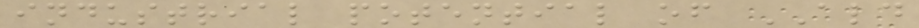industrial potential of ALD
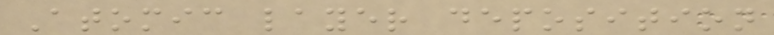Atomic layer deposition
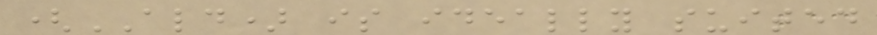(ALD) is ideally suited
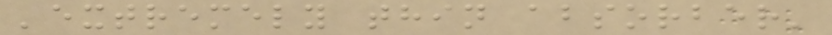'extremely thin absorber'
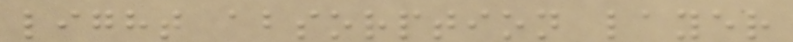light absorption layer
